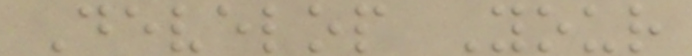Develop Your
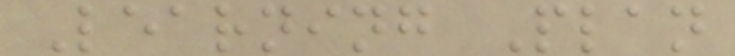Learning Plan
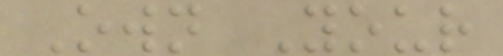Own Your
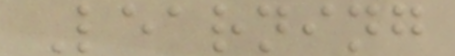Learning
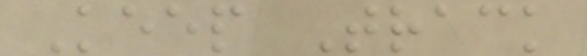Keep Track
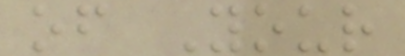of Your
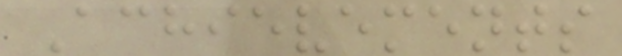Achievements
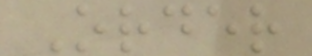Order
